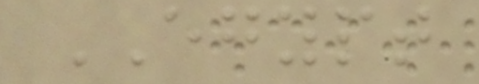EGYPT
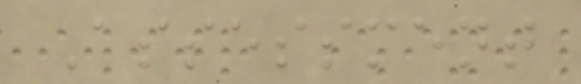Assessment
